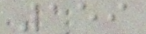159
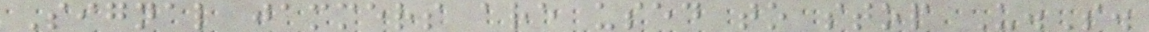Signal jammers are used to stop U.S.
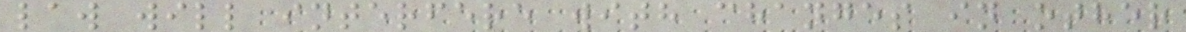law will interfere with changes in other
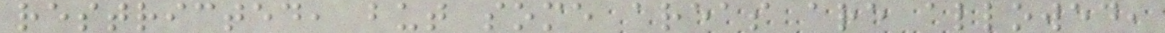restricted, but some areas are allowed,
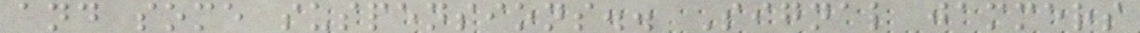and some suspensions.. Signal jammers
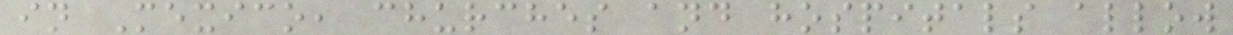in Mexico, churches and hospitals allow
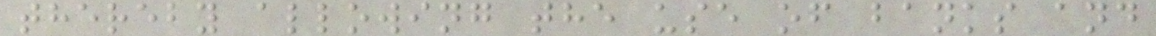thereby allowing the use of banks and
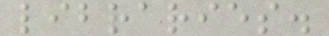libraries.
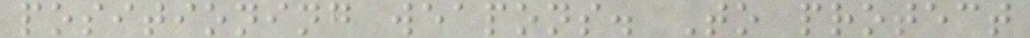positioning weapons. To protect
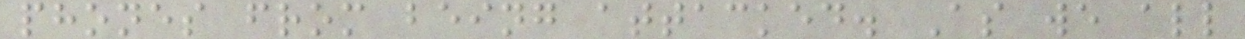phones from being attacked. As we all
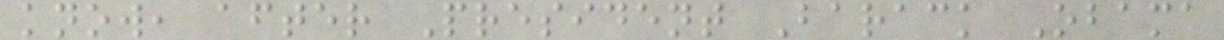know, after President Barack Obama
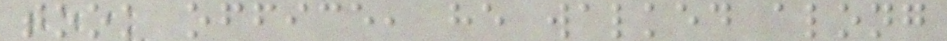took office, he walked along
